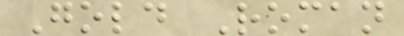Gold Roman
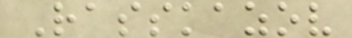Rasskazov
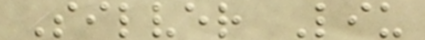Silver Liu
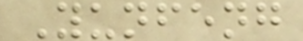Yunfeng
